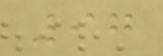97
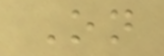On
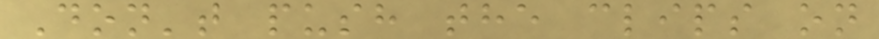Don't push the clips on
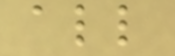all
